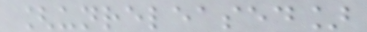[unreleased]
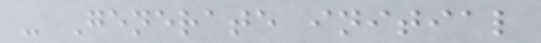- Generate initial
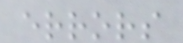errors
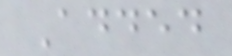Added
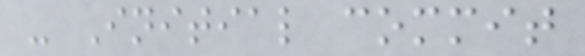- Initial commit
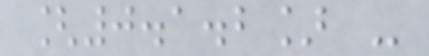[0.1.2] -
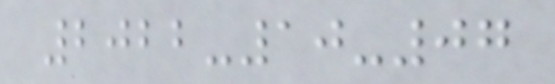2022-10-07
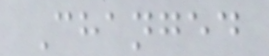Changed
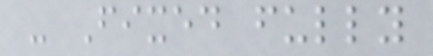- Fixed fully
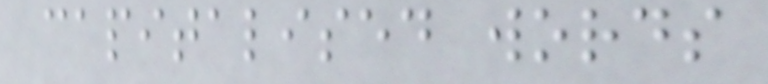capitalised words
